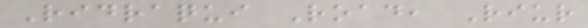Ridraqui Road, Riur
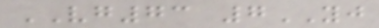VG73 7YJ
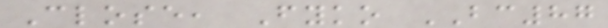Close, Fyko BC87
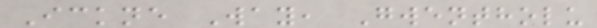Ickne Way, Gwentholu
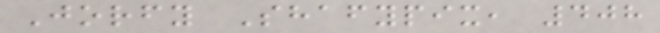Jorfy Shafypix, 408
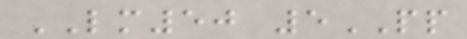LM50 5PP
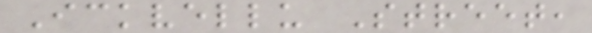Ickvellu Street,
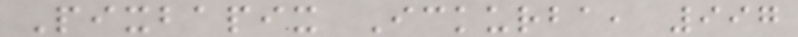Pixbapix Ickurba, 997
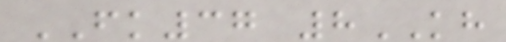FK37 8KH
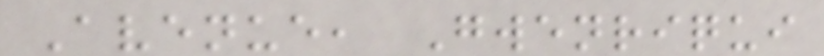Avenue, Gwenriqui
